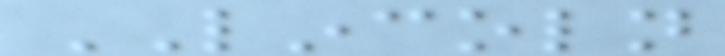LINCOLN
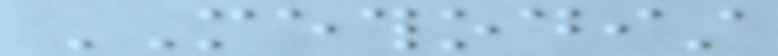METHODIST
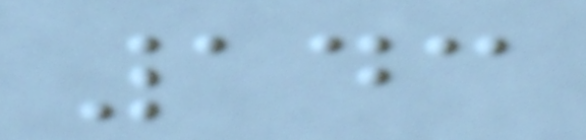143
